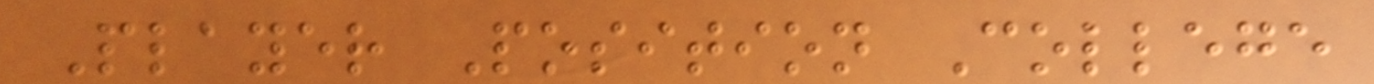Player Position College
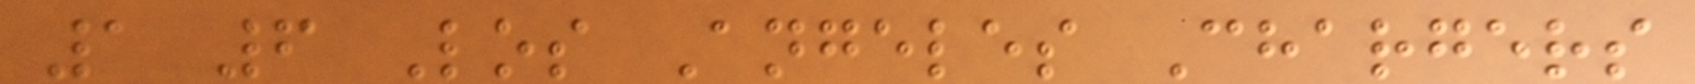1 6 Los Angeles Chargers
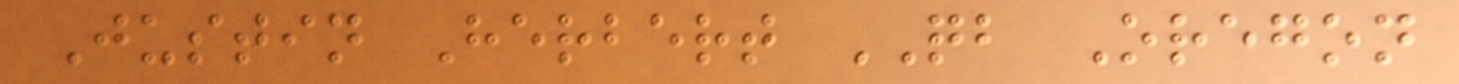Justin Herbert QB Oregon
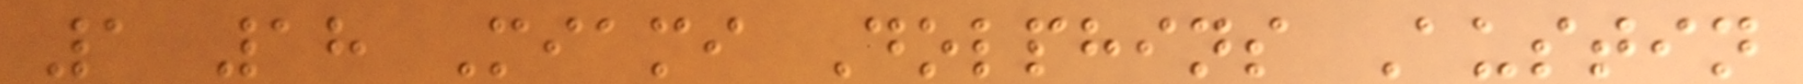1 18 Miami Dolphins Austin
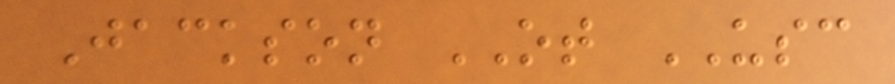Jackson OT USC
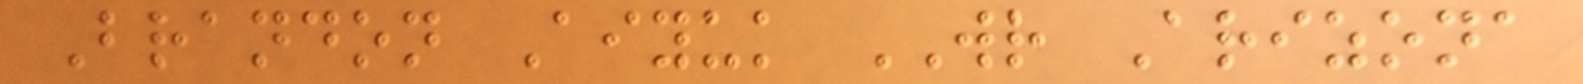Brandon Aiyuk WR Arizona
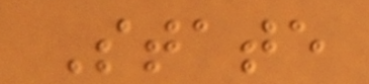State
